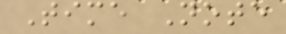Time Note
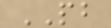PB
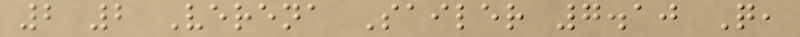2 2 Verena Sailer 7.10 Q,
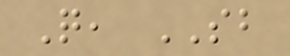Q, SB
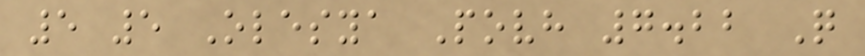5 5 Olesya Povh 7.22 Q
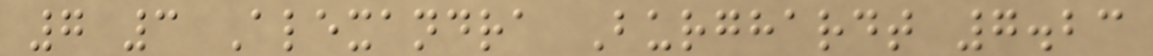7 3 Alexandra Burghardt 7.23
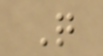Q
